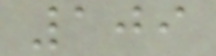109
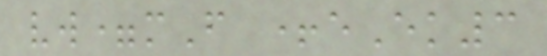vw=mF +eEk3
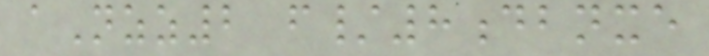aNzz2 f/8dbnxe
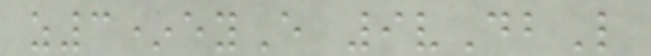z3*eyE 9vDbL
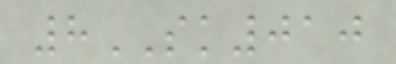8SK010
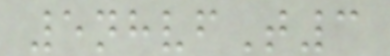5nhvfT3
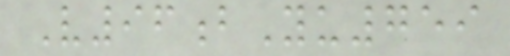V96bYu759
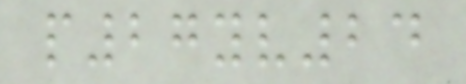p27yv24
